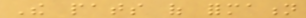The pats of formation
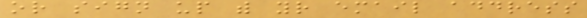or sign up with your email address
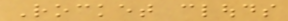Rocket clouds
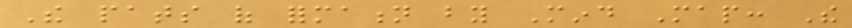The pats of formation by Mind Map: The
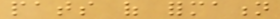pats of formation
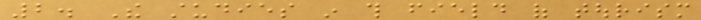2. The studies in this field of tourism
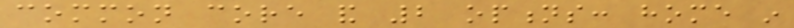common core and 2 options: home in
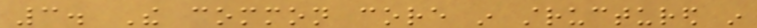3. The common core in structured in
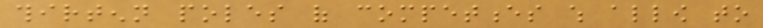thirtenn poles of competences which allow to
